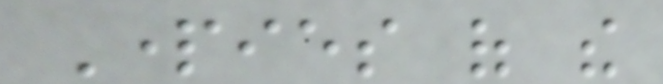Parties of the
